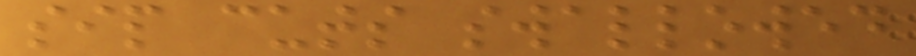sip cuts swallowed
